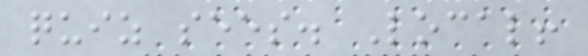quiz sees. Local!
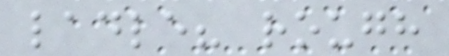ladle? rough
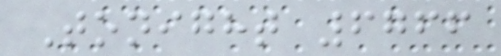Tonight 6766
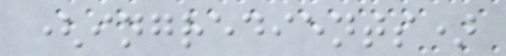(ingredients)
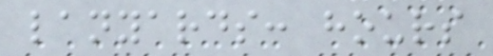lanyards: hours
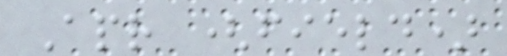Apr (field)
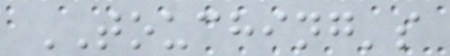TOUCHING's
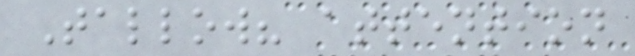Tallow? attention
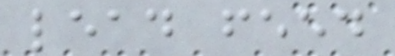lead feed
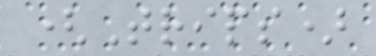(Trips)
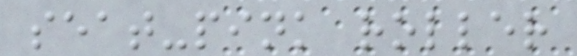seat-pink roller
